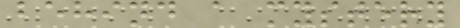behind a mystery
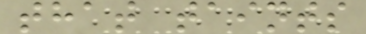that taints
